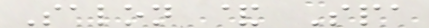Salon & Spa
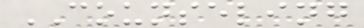COUNSELING
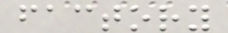factory
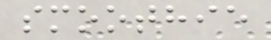smoothie
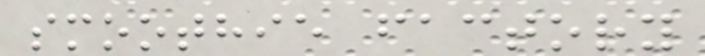smoothie factory
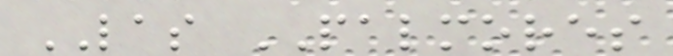LAS PALMORES
